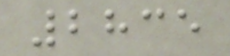2835
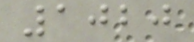1020
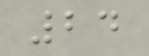24
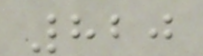820
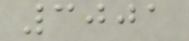3001
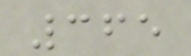365
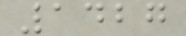1427
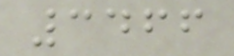3466
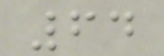64
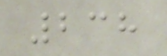238
